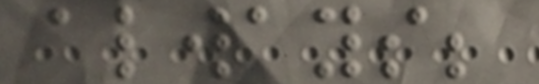always;
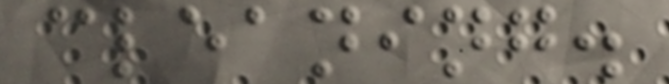cleaning.
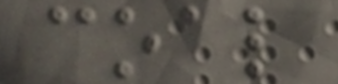coal
